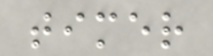timer
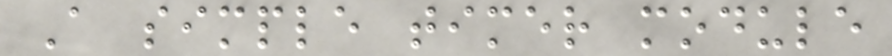A simple timer module
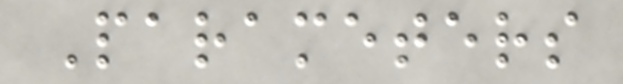Parameters
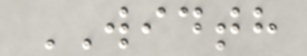WIDTH
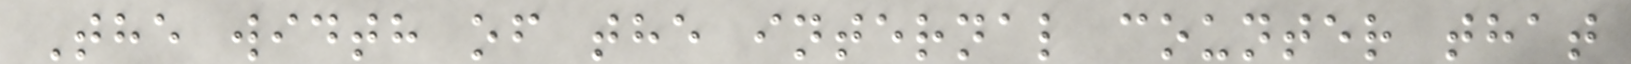The width of the internal counter that
